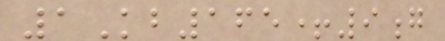1Kb165+9g
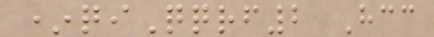*qiQqrf2 Hcc
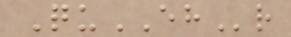QuEHr
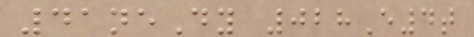41neDy 028E4t
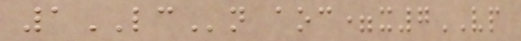1LCn aoc=x7VP
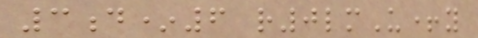3d*6 r0lmU+y
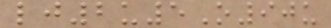lj2u5O90u
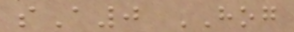sA0 HOG
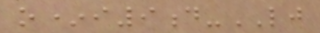o*i9d-LJ
